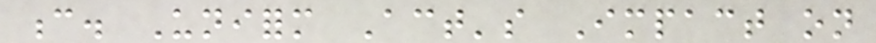c. Uniform Act's Impact on
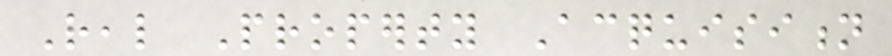Real Property Acquisition
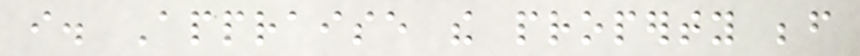i. Appraise the property before
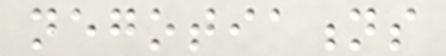negotiations
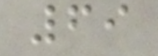69
